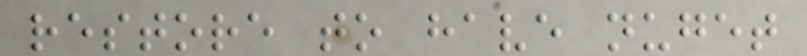restore to have nuget
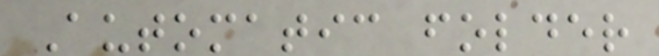Automatic folder
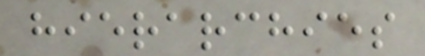hierarchies
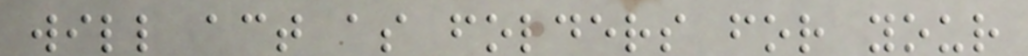will act as folders for your
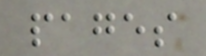pages
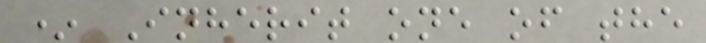* Inherit one of the
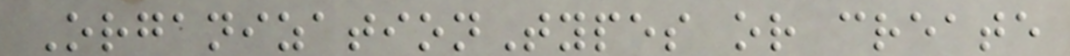OrganizationTypes or create
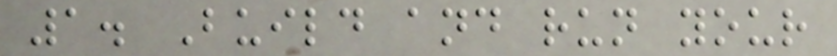1. Build and run your
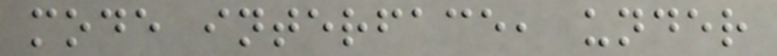mode interface, under
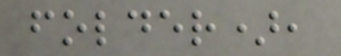folder),
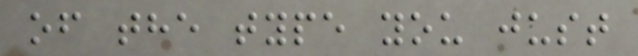of the type you just
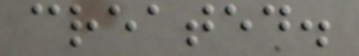created.
